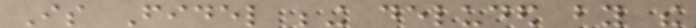Is Fidel being deluded by the
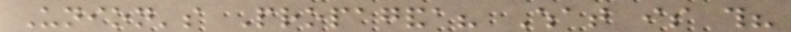Union's Propaganda? What is this?
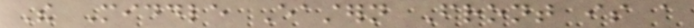The Middle Eastern Front is a
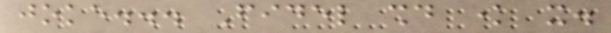joke... Fidel should know it.
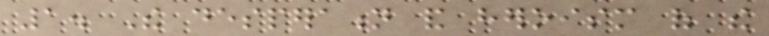1. The desperation and heroism of the
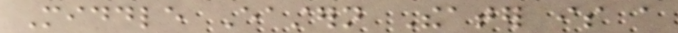Middle Eastern Theater is a
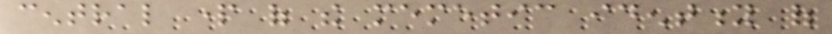central part of the memetic identity of
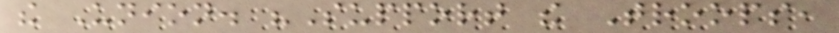the Union. "Support the Troops,
